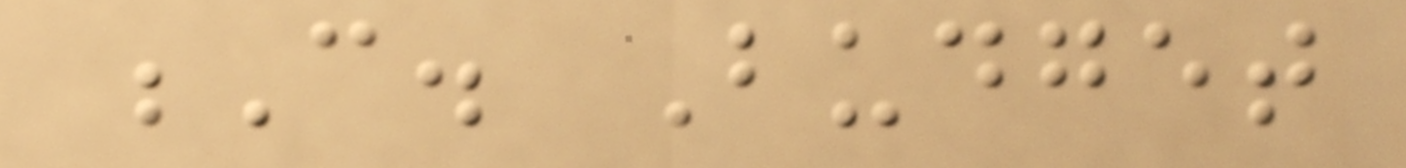C. Budget
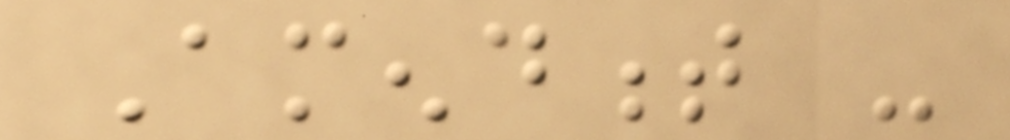Amendment -
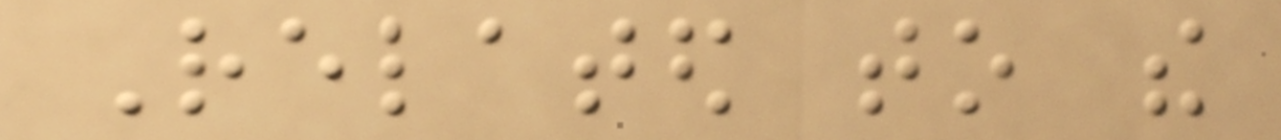Related to the
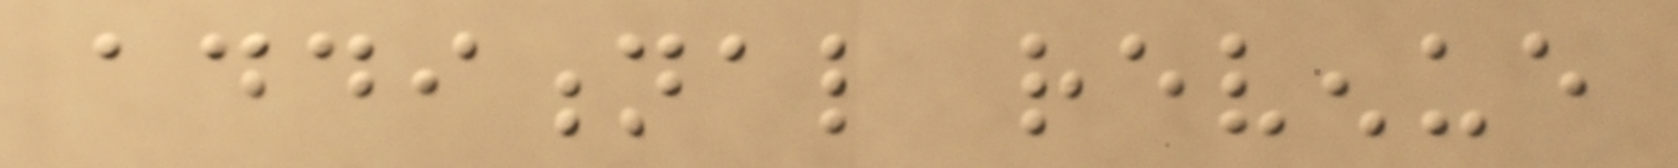additional revenue
